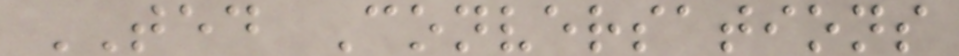TED Conversations
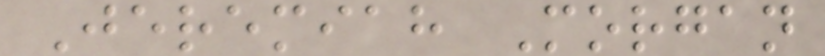Jeremiah Morgan
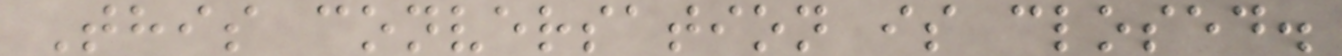This conversation is closed.
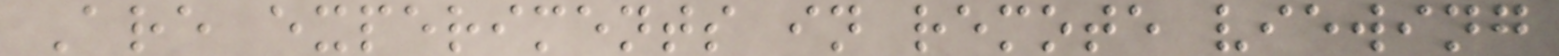Are experiments in remote viewing
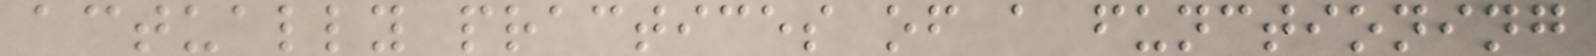actually practices of a functioning
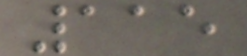115
